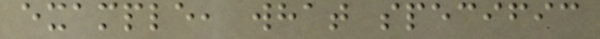example, what specific
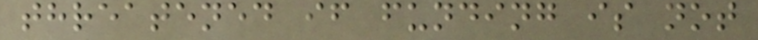threatened if funding is not
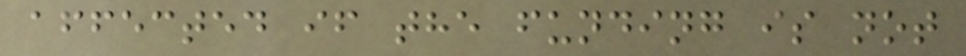affected if the funding is not
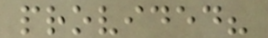provided?
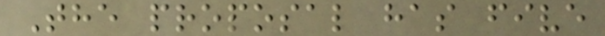The proposal has five
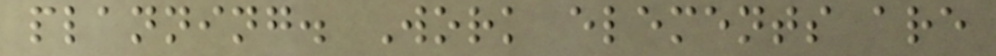planning. Work elements are
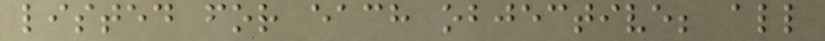listed for each objective; all
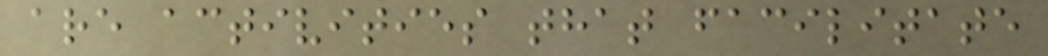are activities that facilitate
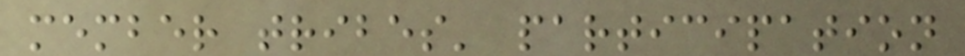member tribes' participation
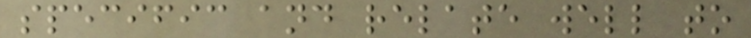specific and relate well to
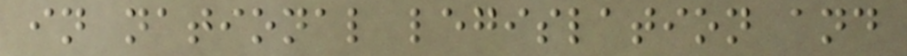in national legislation and
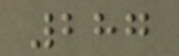287
